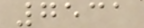7531
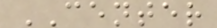CENTER
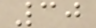30
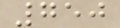750
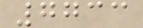7733
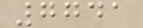7741
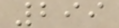299
